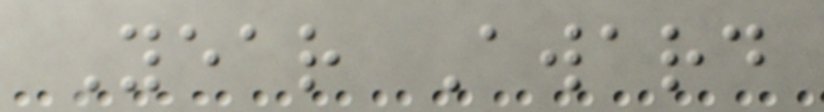Year Award
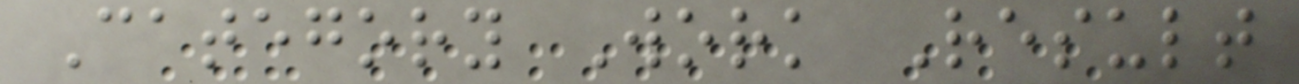Category Work Result
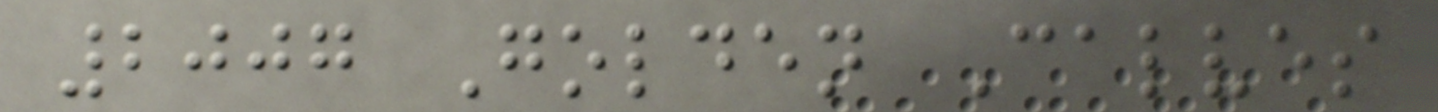2007 Golden Calves
